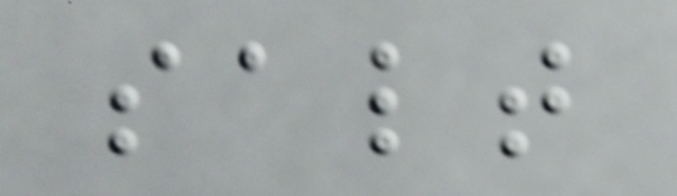salt
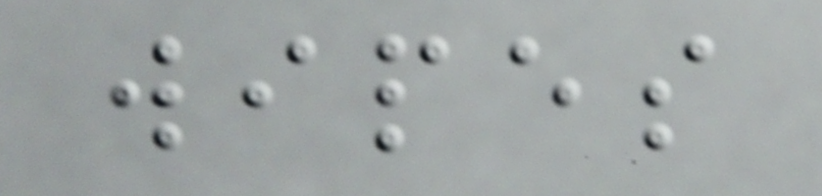wipes
